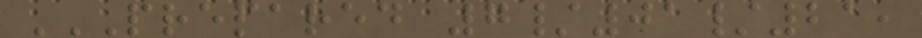PREPARED 7/01/21,
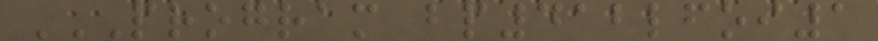PROGRAM BP412LFOI1
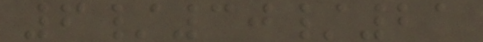6/30/21
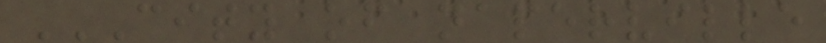CITY OF NAPERVILLE
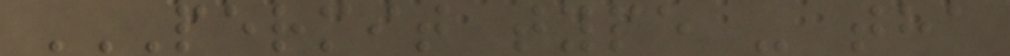PERMIT TYPE - THA
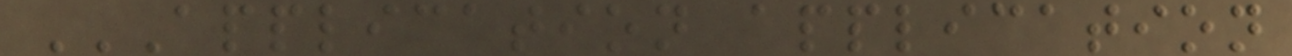APPLICATION APPLICATION
